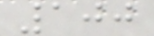100
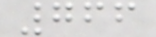766
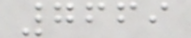7669
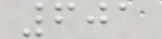601
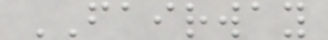FAIRWAY
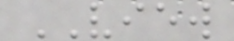VIEW
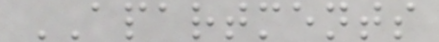APARTMENTS
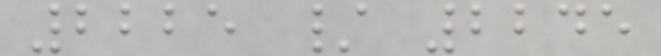2225 / 2245
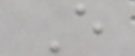E
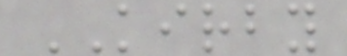KIRBY
